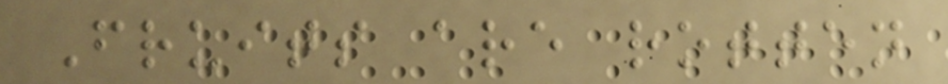Fruits are rotten
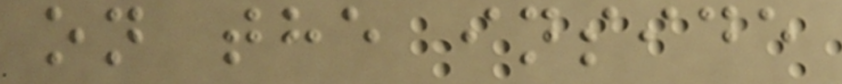on the inside
